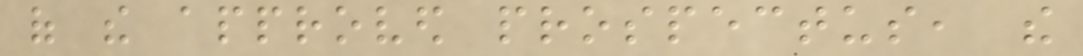of the approved prospectus, the
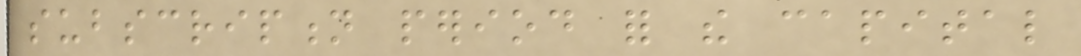subscription period for the capital
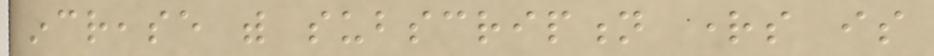increase with subscription rights is
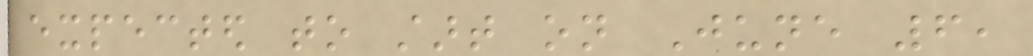expected to start on June 6,
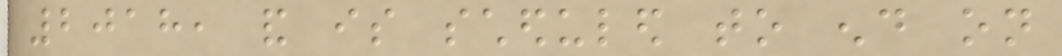2018, and is scheduled to end on
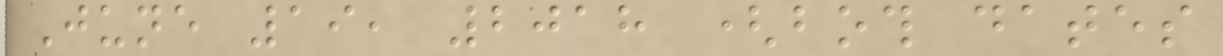June 19, 2018 (both dates
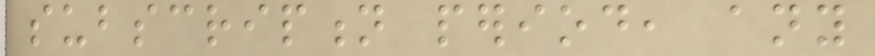subscription period, any
